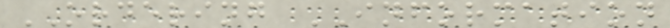ORDERING INFORMATION
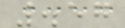.57
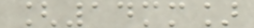[14mm]
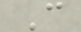C
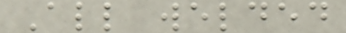All welded
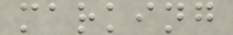marking
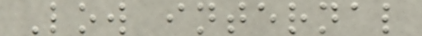Low internal
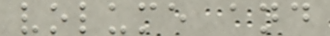volume and
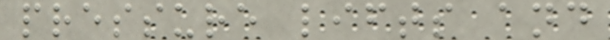pressure lifts and
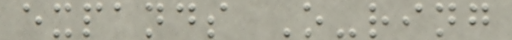expands O-ring
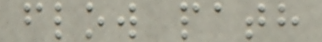flow path
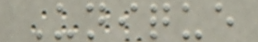Unique
